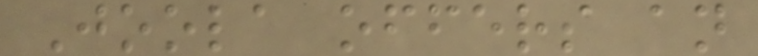Joola offers an
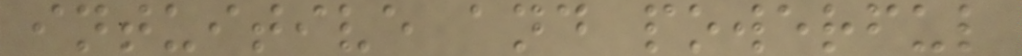intuitive and powerful
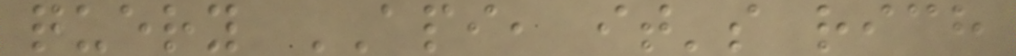query API, it's rich
